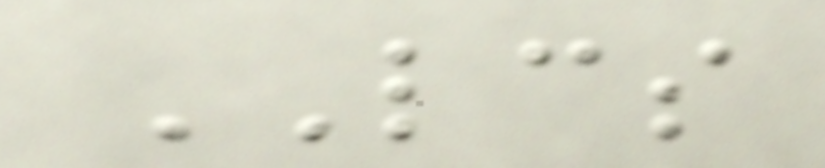LCS
